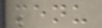menu
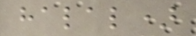halal)
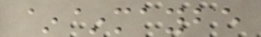~~maybe
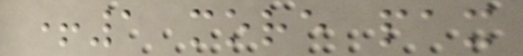+1 more pax
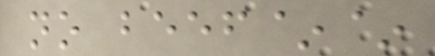no beef~~
